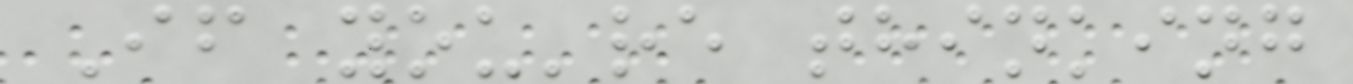If you're thinking
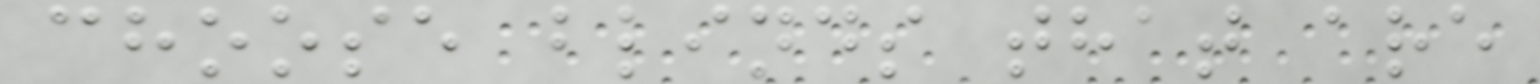choose blinds that are
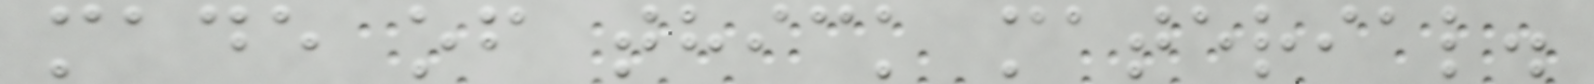made of thick material.
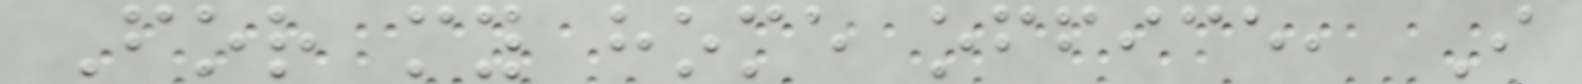For my home office, I
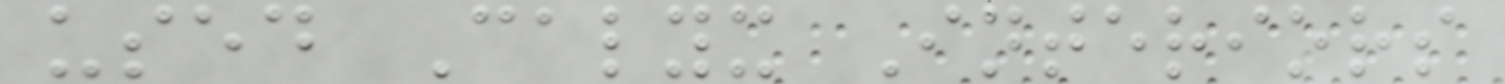used Calyx Interiors
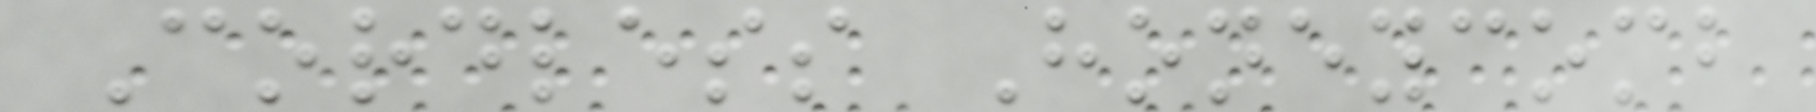Cordless Honeycomb
